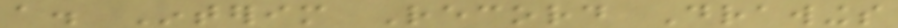a. Interim Record Drawings
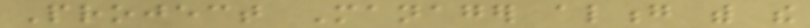Project Manager along with the
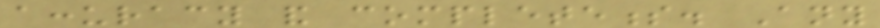accuracy and completeness. Any
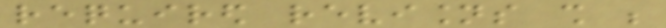required revisions shall be
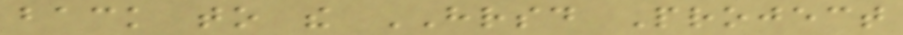back to the HRSD Project
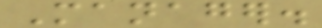Manager.
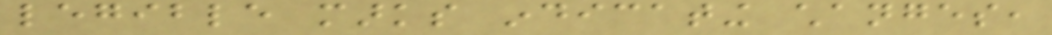legible marks indicating changes,
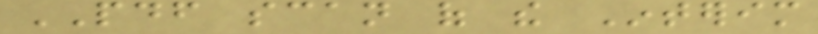PDF scan of the Interim
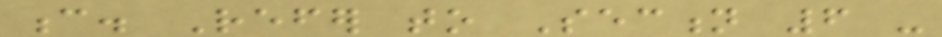c. Refer to Section 6 -
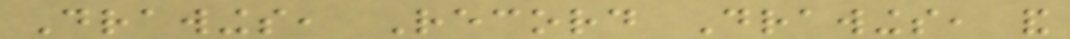Drawings, Record Drawings, and
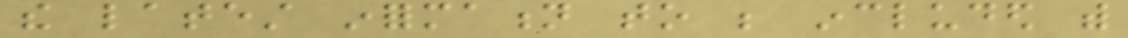the latest information to be included with
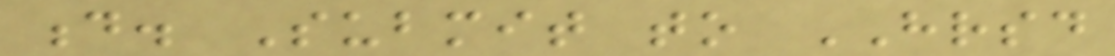d. Submit to HRSD
